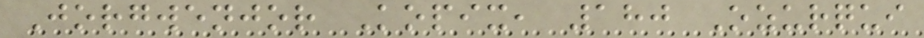Jorgwenjor Kopix, 180 Ozurqui
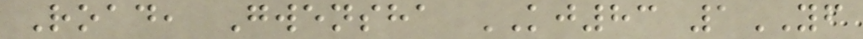Road, Gwensha KJ83 1YF
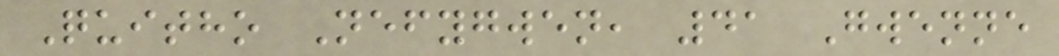Quitho Nefygwen, 41 Gwenne
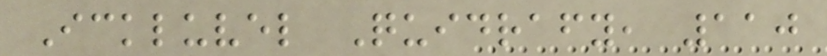Ickluvel Quidrafy, 110
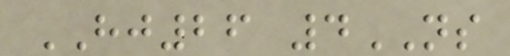HJ26 4NS
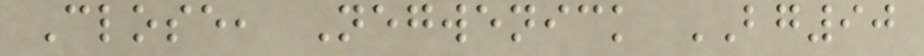Close, Negwenick BG90
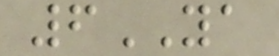6YA
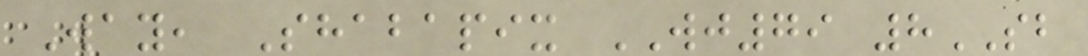Way, Shabapix WJ79 8SB
